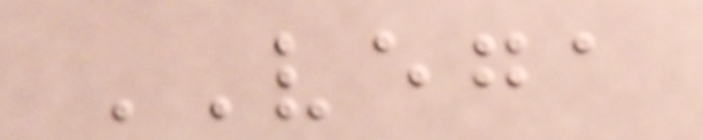VEGA
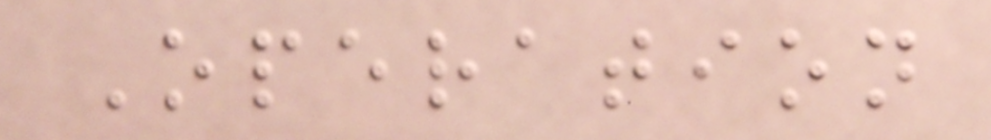Operation
